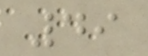49
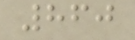860
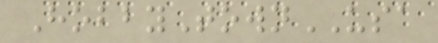HobbyTownUSA
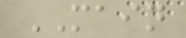MAIN
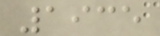1935
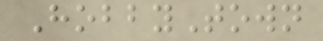HobbyTown
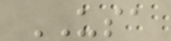USA
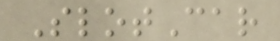SlotCar
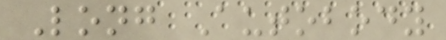Long Autobody
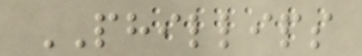PHILLIPS
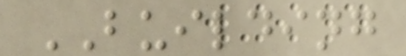BUILDING
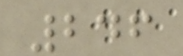246
